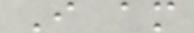I am
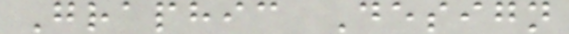Graphic Design
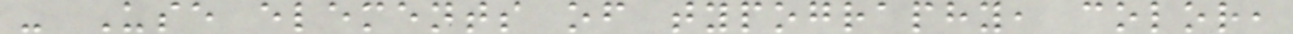- Use elements of typography, color,
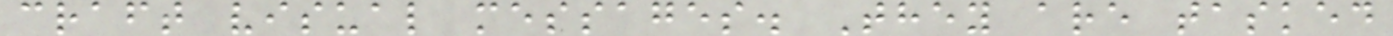craft visual messages. They are tasked
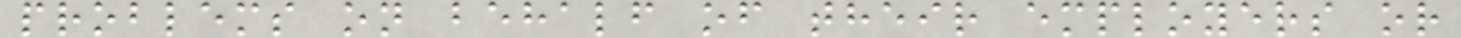problems on behalf of their employers or
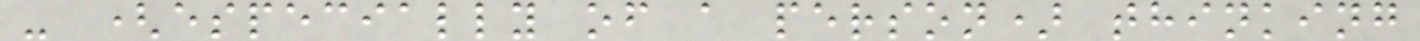- (especially of a person) thinking
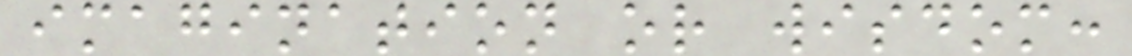imagination or wisdom:
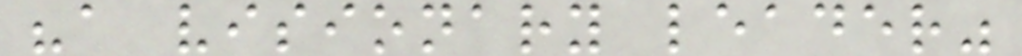"a visionary leader"
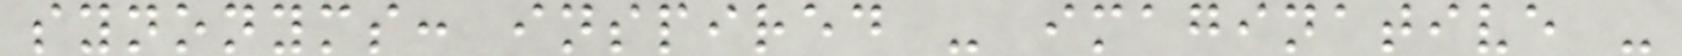synonyms: inspired - imaginative -
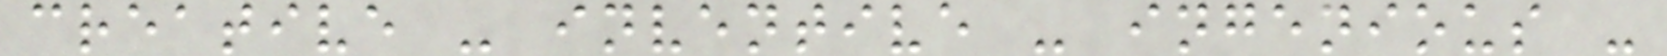creative - inventive - ingenious -
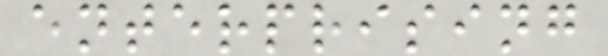enterprising
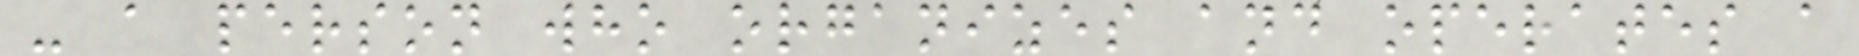- a person who organizes and operates a
